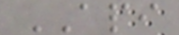API
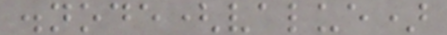.node(value)
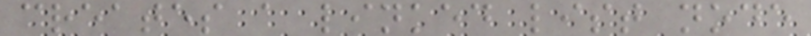creates a linked list node
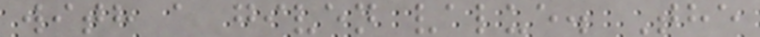with a given value. The
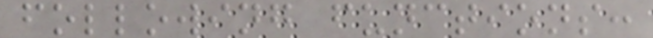following functions:
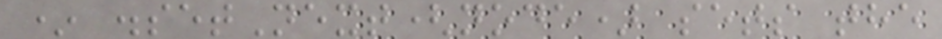* .setNext(node) sets the
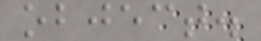object.
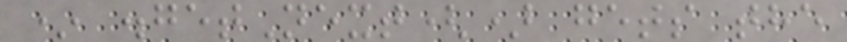* .getNext() gets the
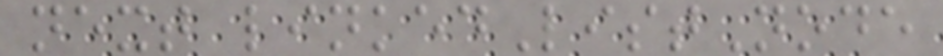next linkedListNode
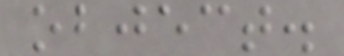object.
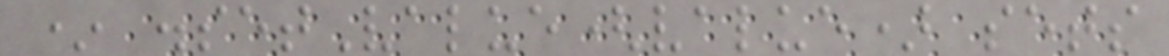* .setValue(value) sets
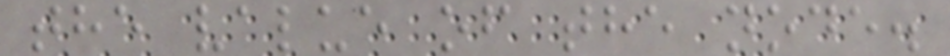the value of the node.
